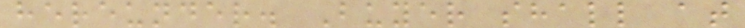hereunder. Buyer shall at
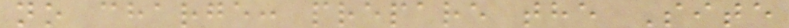no charge: prepare the Site
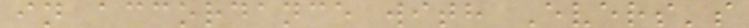in accordance with Evers's
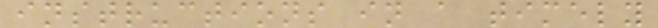instructions in a timely
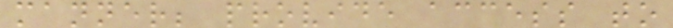manner; provide access to
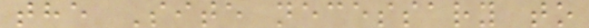the Site necessary to
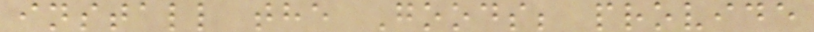install the Goods; provide
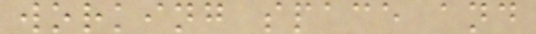working space and
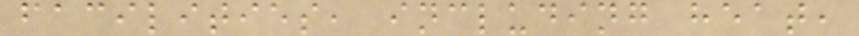facilities, including heat,
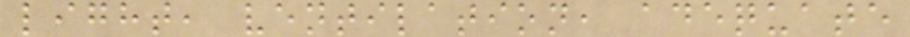light, ventilation, adequate
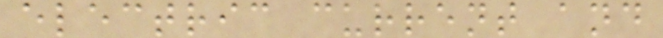electric current and
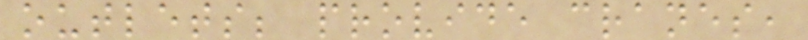outlets; provide cranes,
